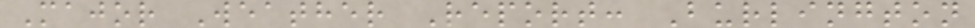Major Weather Report: Burlington
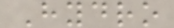Hydro
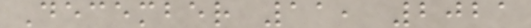December 11, 2021
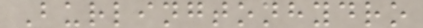Burlingtonhydro
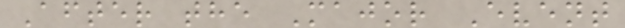After the Major Event
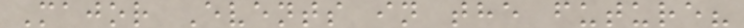Major Events in the future?
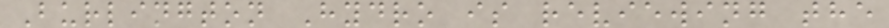Burlington Hydro is reviewing the
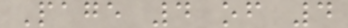Page 4 of 4
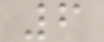6
